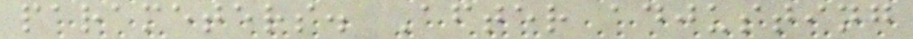parameters. After adjusting
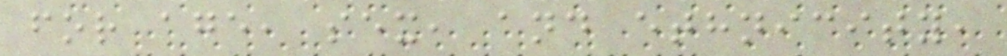for age, sex, and ethnicity,
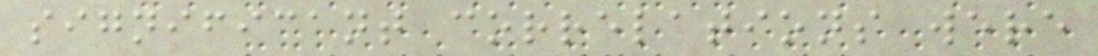significant correlations were
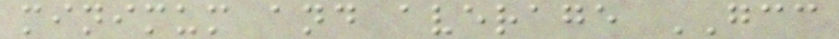minimum and average GCC
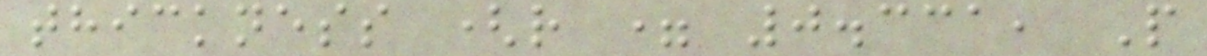thickness (r = 0.331, P
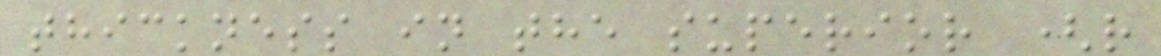thickness in the superior (r
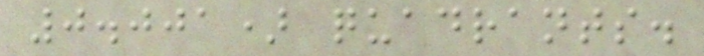0.001) quadrants.
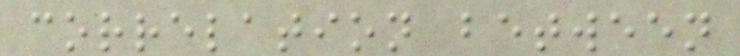correlation between
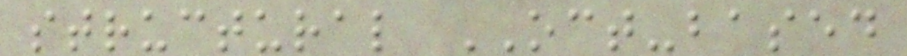structural OCT-based
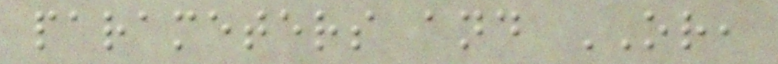parameters and OR,
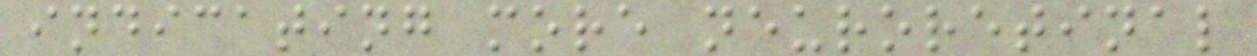indicating more neuroretinal
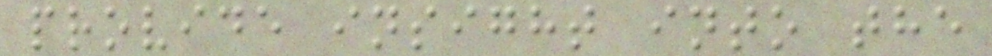provide insight into the
